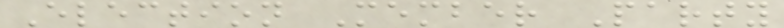Election Member Party
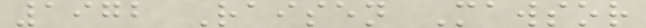1972 Raisen Mawsor
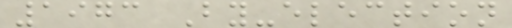1973 By-election
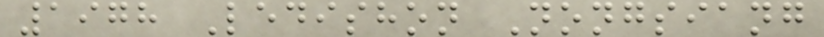1978 Ledishon Nongsiang
